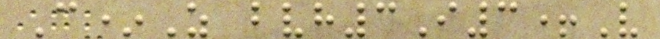C*Z bvh3I3+V
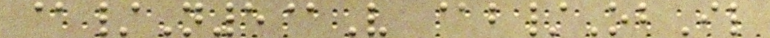@/N5@V @b/ObIl
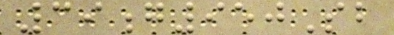39g950Sb
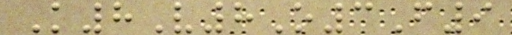K8V8O3F9
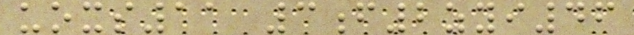uoxs11 3f2zyi46
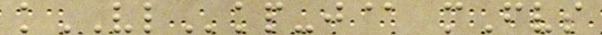kVLkp-j@ mFvs
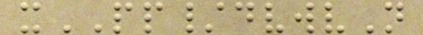xPP/dvwvN
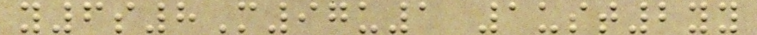y6s8M97u1 1ust2yy
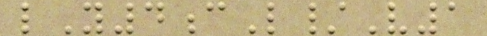lY4cL/V1
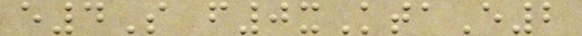e4S f0xKtaE2
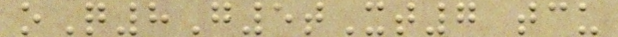oQ8G5tXt7 tcu
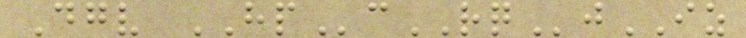Dgv HPcRQjIZ
